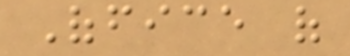Office of
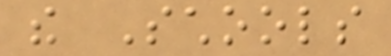the Schools
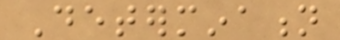Determination
